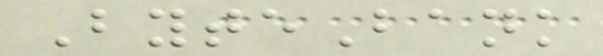ByteBank
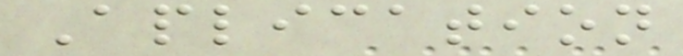Aplication
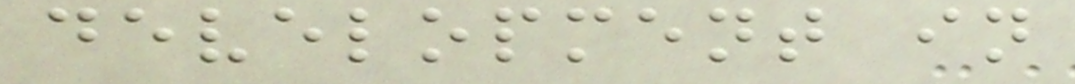development in
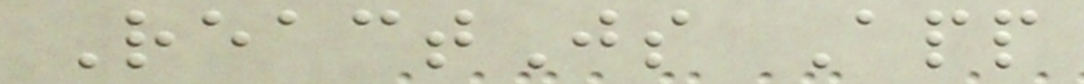ReactJs App
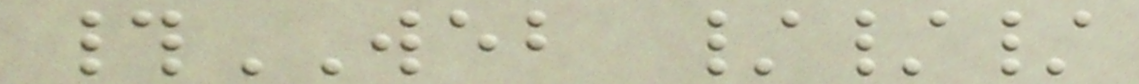#WEB ///
